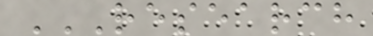RESEARCH
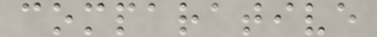comparative
